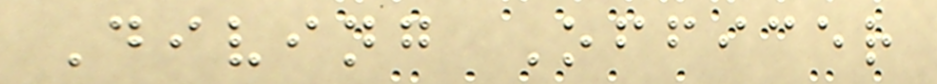Diving Officer
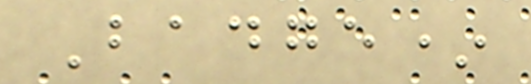Badge*
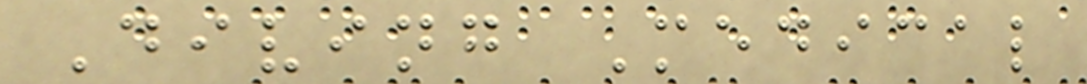Diving Medical
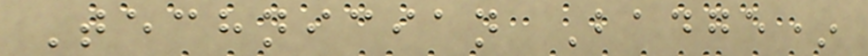Technician Badge*
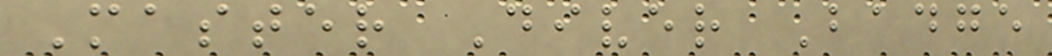Master Diver Badge
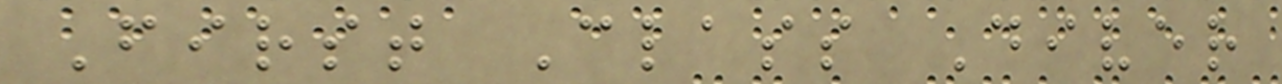First Class Diver
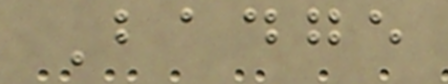Badge
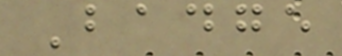Badge
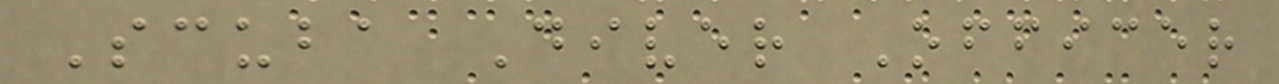Scuba Diver Officer
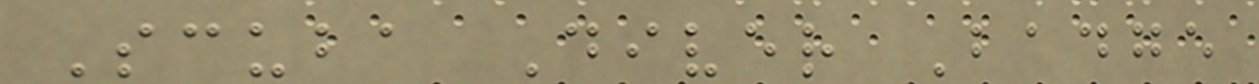Scuba Diver Badge
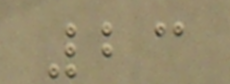23
